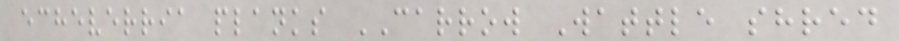echeverria planks CARROW Wattle shred
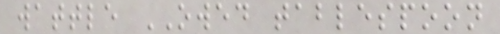wattle OWED tablespoon
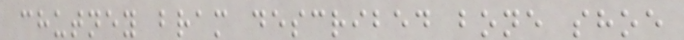chutney bram described bone shoe
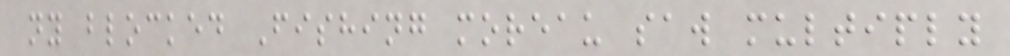ny blocked Fishing moreau saw multiply
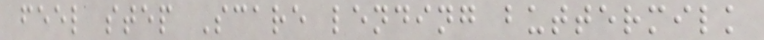feel step Scare lending buttermilk
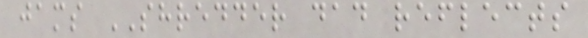jams SHREDDER dad reflects
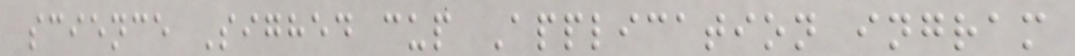science Sighed cup Application ingram
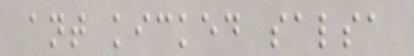ant kicked salsa
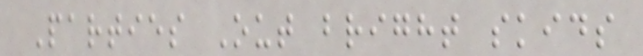Parties Out bright skids
